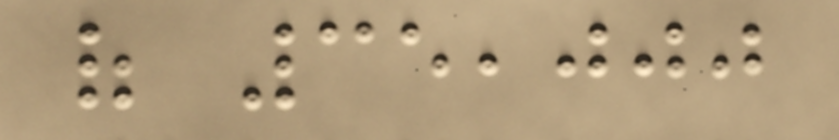of 35,000
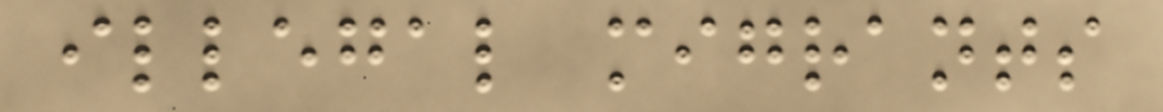illegal migrants
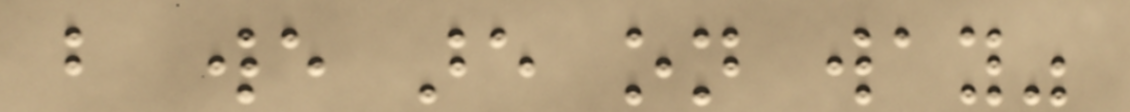but we are on way"
